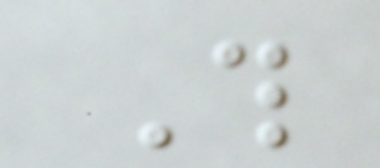This
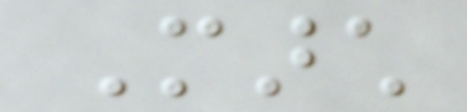March
